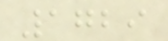1729
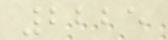2225
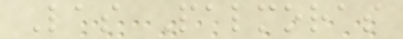Las Palmoras
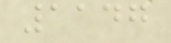1147
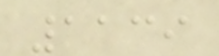1139
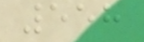558
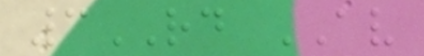3RD AV
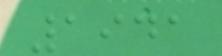1941
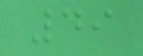49
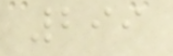299
